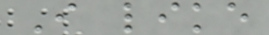I like
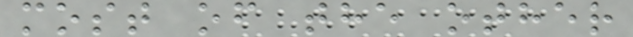most of the other
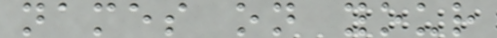names on your
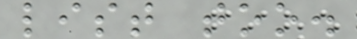list too.
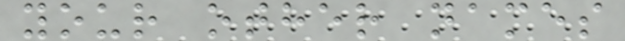your other names
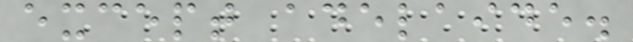except adelaide.
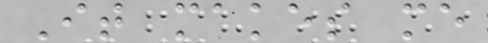It makes me
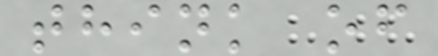think of
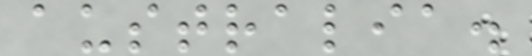australia.
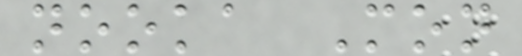nooka Mon
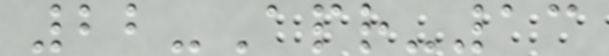22-Apr-13
